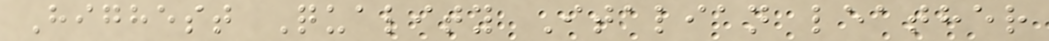Highest Quality Italian leather
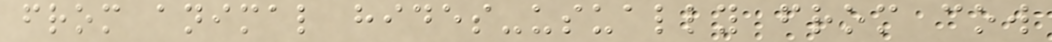from animal hides-usually from cow
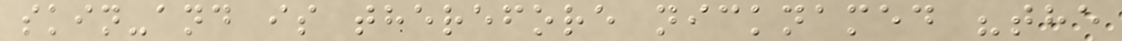skin-and is therefore nicknamed "the
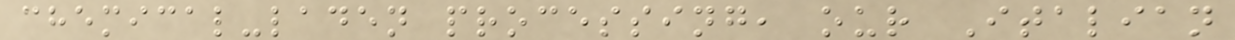chemical-laden processing, our Italian
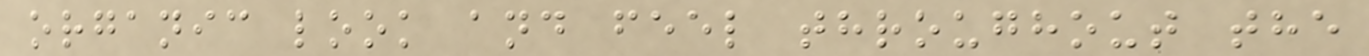organic look and feel throughout the
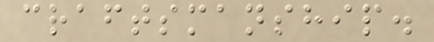craftsmanship.
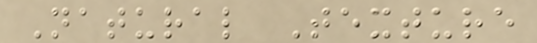Natural Texture
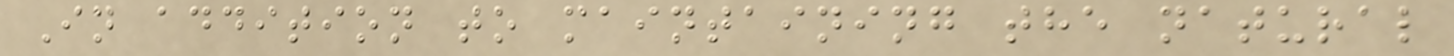In addition to maintaining the natural
